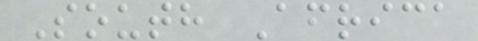South Africa
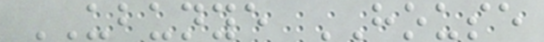UBUNYE HOUSE
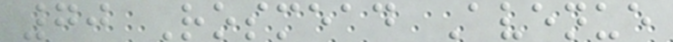70 Rosmead Avenue
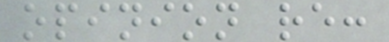opinion re:
